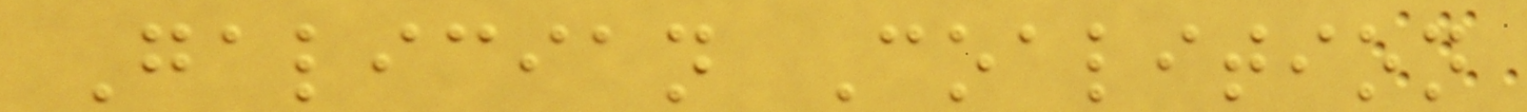Galician Coalition
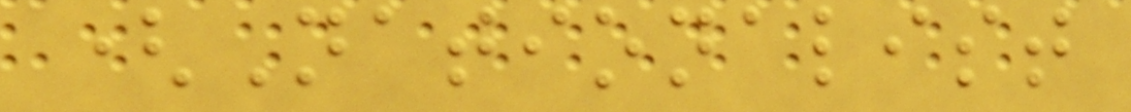(Nationalist
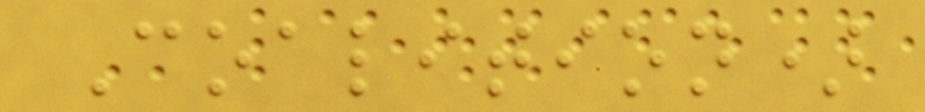Coalition)
